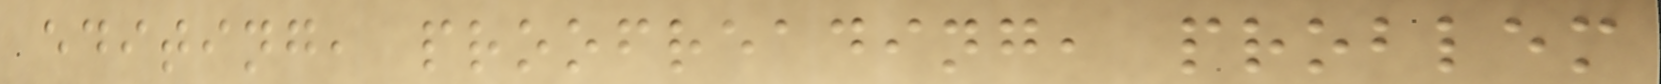editing, proofreading, problem
